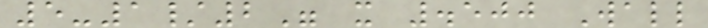5-1/2" x .500 Wall
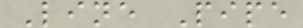Line Pipe
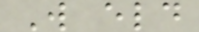W eld
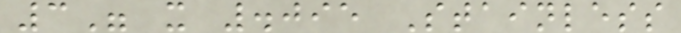3" x .095 Stainless
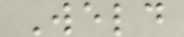Weld
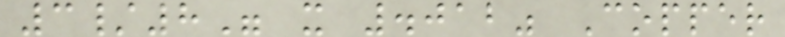3/8" x .012" Copper
